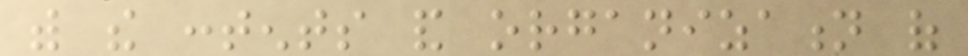with the contents and organization of
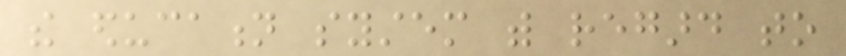the education system with regard to
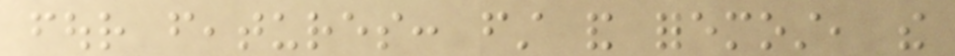four features: first and foremost, the
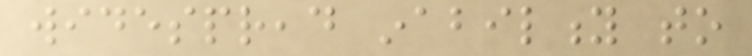widespread inability to
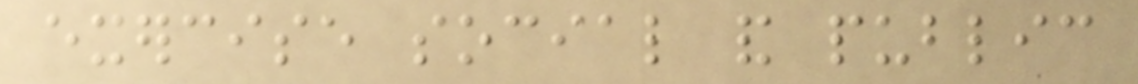exercise social and public
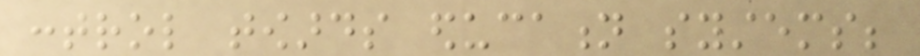control towards education systems;
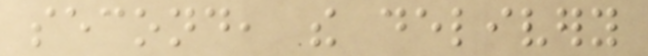second, the delivery
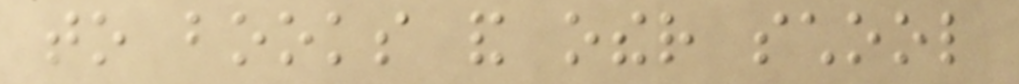to books and other school
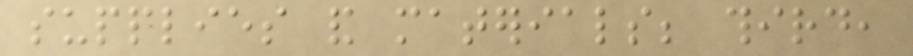supplies and materials; third,
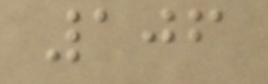106
